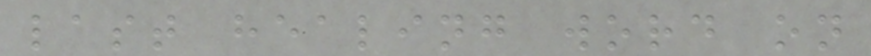last healing word on
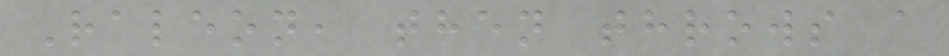Raleon, then throws a
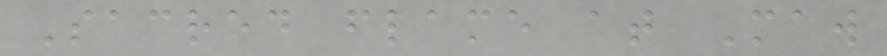Sacred flame at Maw
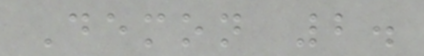Demon 2.
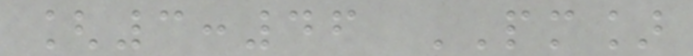[3:46 PM]
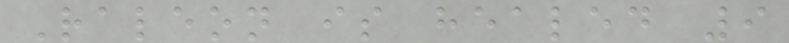Raleon is healed 9
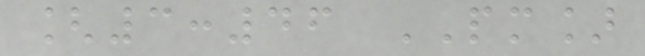[3:46 PM]
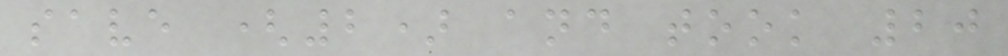save (2) and took 20
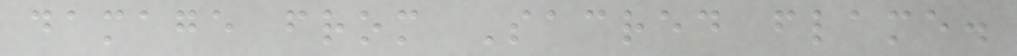damage from Sacred flame.
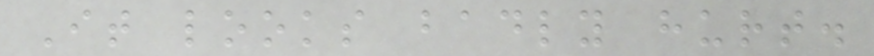It looks badly hurt.
